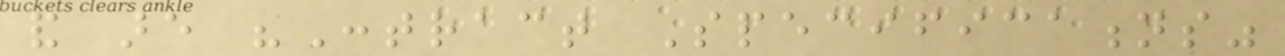and are "Contract Specifications"
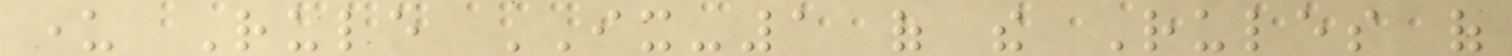under Rule IX-1 of the Rules of
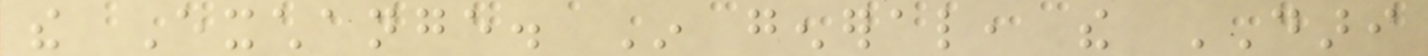the Exchange. In general, the DARI
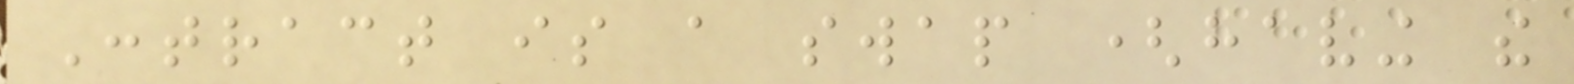Contract is a swap (having the
